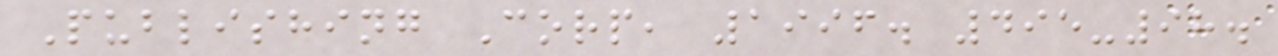Publishing Corp, 1996. 495-98.
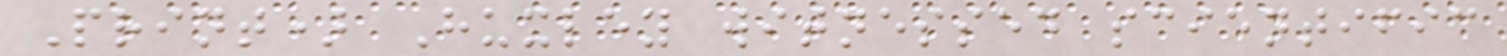Print) Huxley witnessed scientific
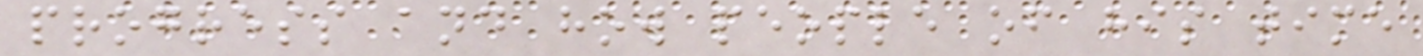progress and how people of his time
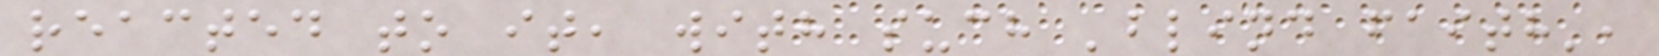reacted to it, with such 'blind faith',
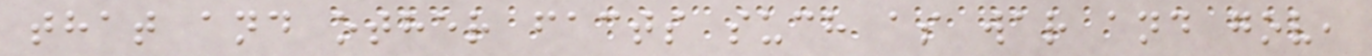that and other facts such as war and gov,
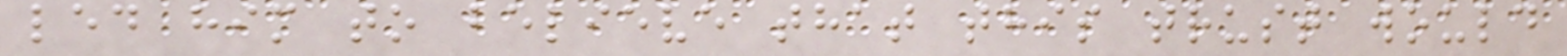led him to believe that this trust would
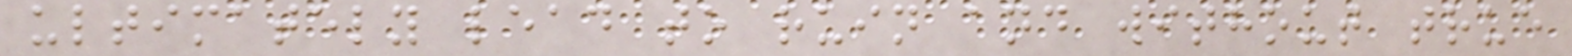ultimately lead to ruin and without true
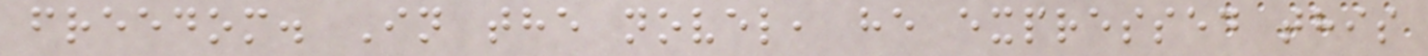freedom. In the novel, he expressed this
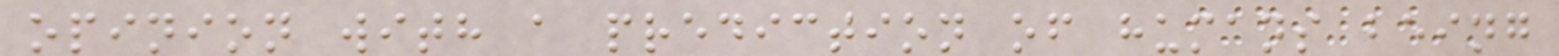opinion with a prediction of humans being
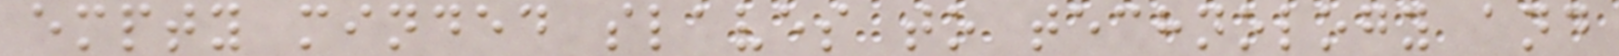empty minded slaves to technology and
